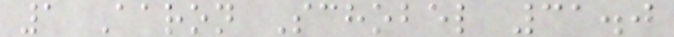1 Aaron Schobel 31.0
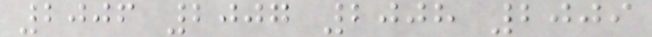2006 2007 2008 2009
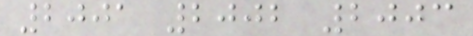2001 2002 2003
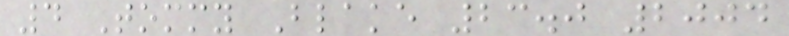4 Tommy Blake 23.0 2004
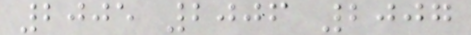2005 2006 2007
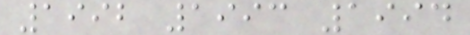1992 1993 1994
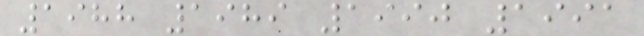1988 1989 1990 1991
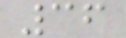36
